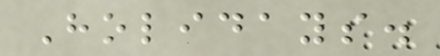Holidays.
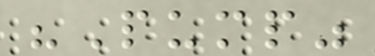"Pump"
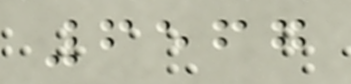6567
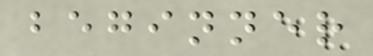beginner
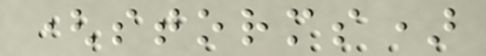(storms)
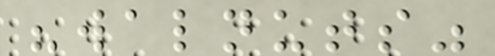"walnuts"
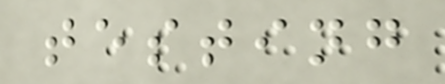testing
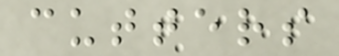cutters
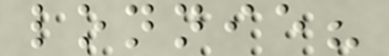lonnie?
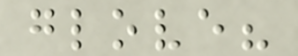glove?
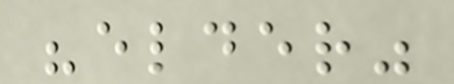"elder"
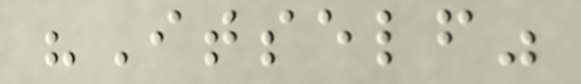"Itself"
